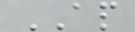AP
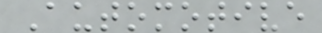Automotive
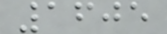1605
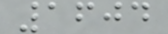1604
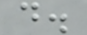d.
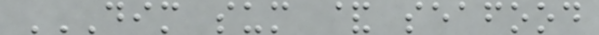DIM SUM & SEAFOOD
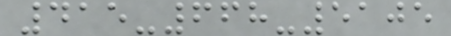415-668-5105
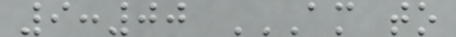9:00 AM TO
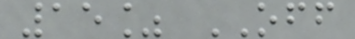15% OFF
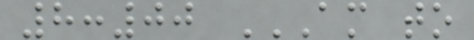8:00 AM TO
